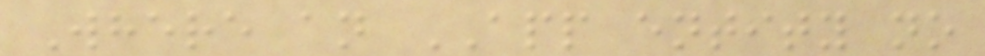Where an APP entity no
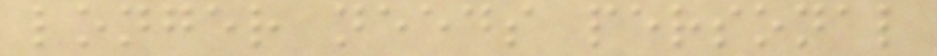longer needs personal
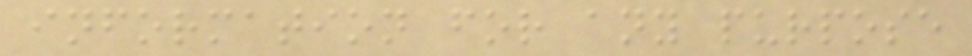information for any purpose
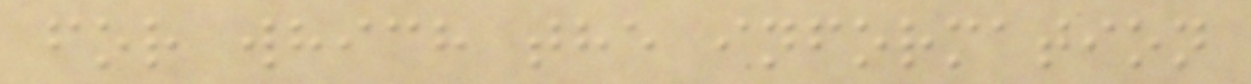for which the information
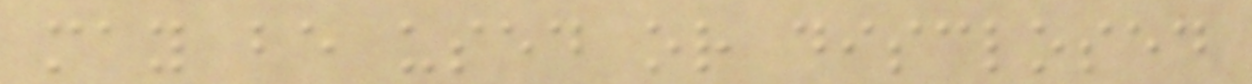may be used or disclosed
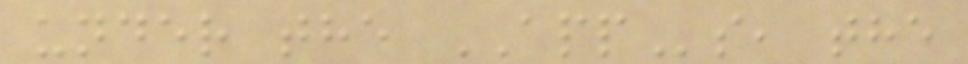under the APPs, the
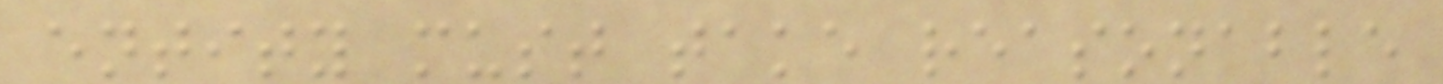entity must take reasonable
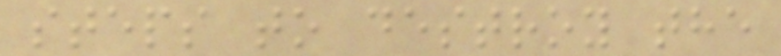steps to destroy the
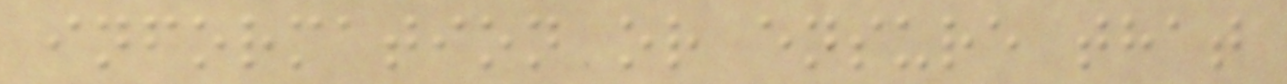information or ensure that
